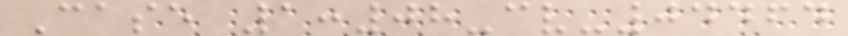Case 1:08-cv-04464
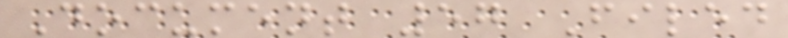Document 57 Filed
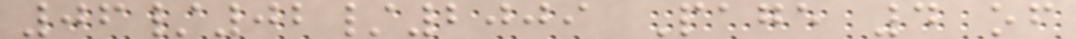06/02/2009 Page 4 of
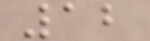12
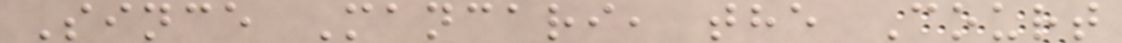Since Mancari, the Court
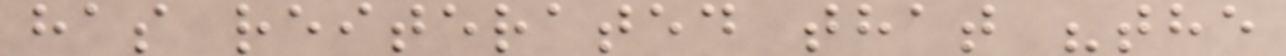has reiterated that "the
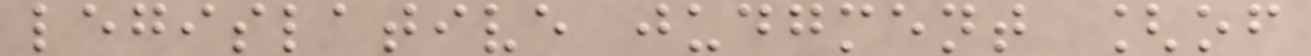legislative judgment [of
